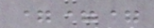===
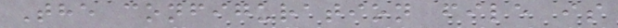The configuration file is
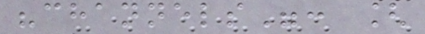"channels": [
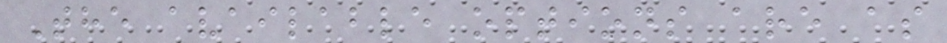The available options are as
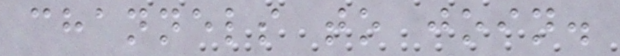channels to join.
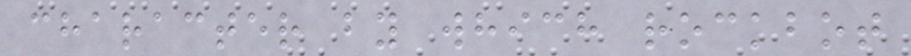character by which rockbot
